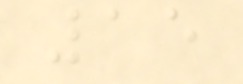15
